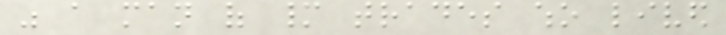was a man of many trades who lived
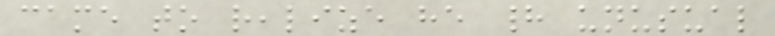came to realize he had unusual
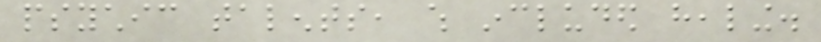psychic talents, which included healing.
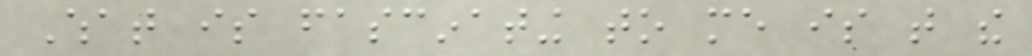What is fascinating to me is that the
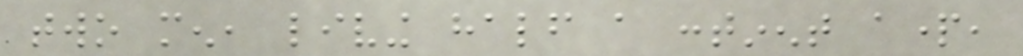two men, living half a continent apart,
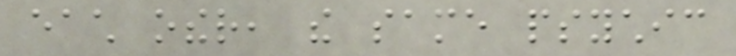each other, the same psychic
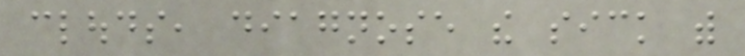clouds, diagnose the sick with
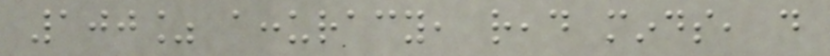100% accuracy, read minds, do
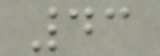43
